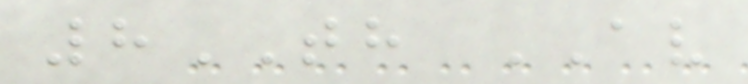8TH AV
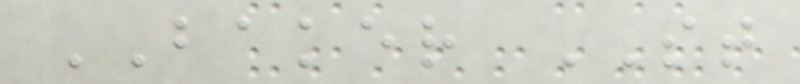BAKER ST
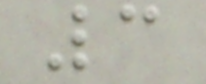3
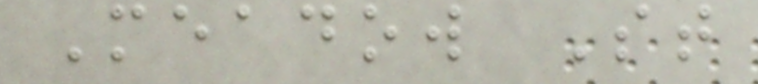Meadow St
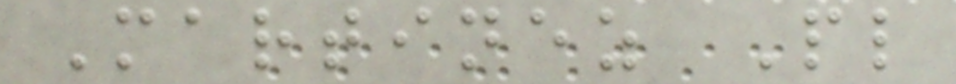Martinez Pl
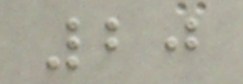20
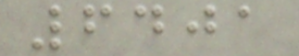6401
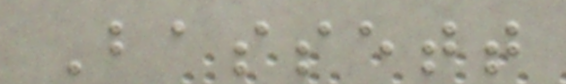Bassett
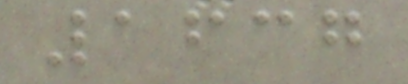1637
